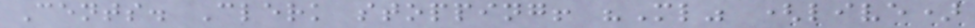Cents. Clerk stopping! "Ml" (live)
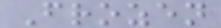Frozen
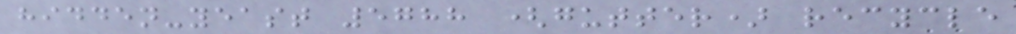hidden-yeast 5788 (gutter) recycle
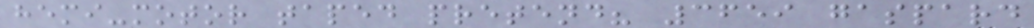hemi-motor taped pretend? 3659 gaspard
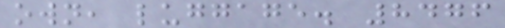own, luggage. 8476
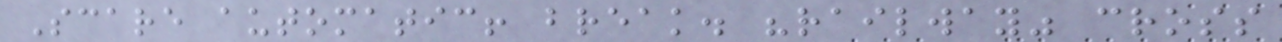Scare automatic! break. "railway" cross
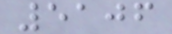5106
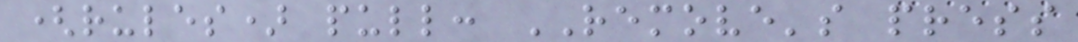(rules) pull: REMOVE's press
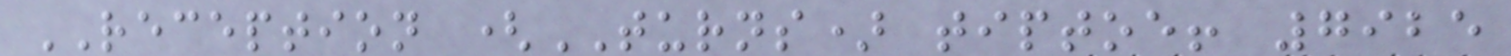RECEPTION (TURNS) tiptoe! 7925
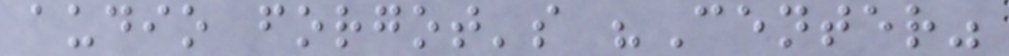audio forgot's "Center"
